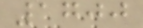1700
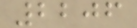2206
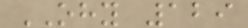OHY 129
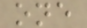one
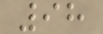98
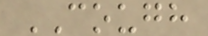COUGH
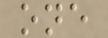one
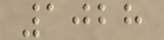1028
